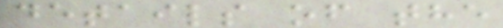details of the
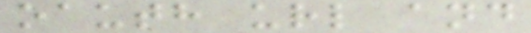oauth url and
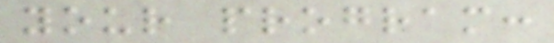your program:
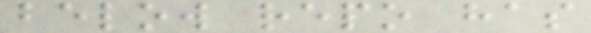below repo has
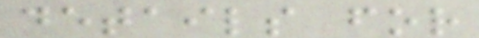details for
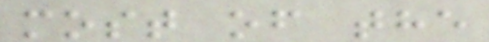most of the
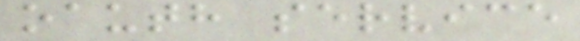oauth service
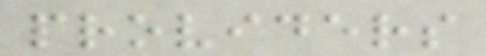providers
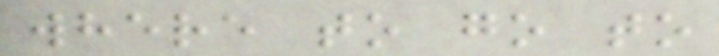where to go to
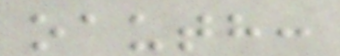oauth:
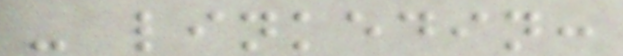- linkedin:
